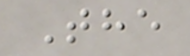The
